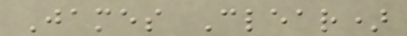James Clear)
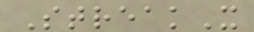StreakX
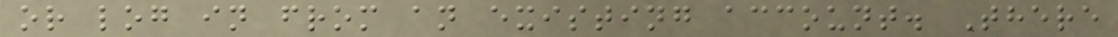or log in from an existing account. There
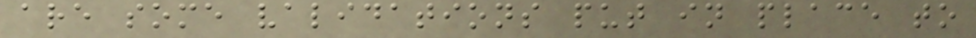are some validations put in place to
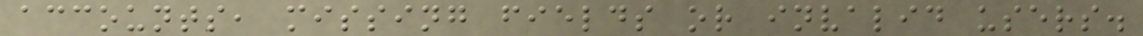accounts, missing fields or invalid users.
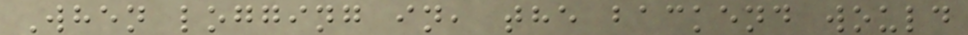When logging in, the backend would
